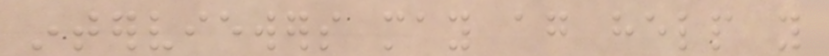interviewers may again help you
